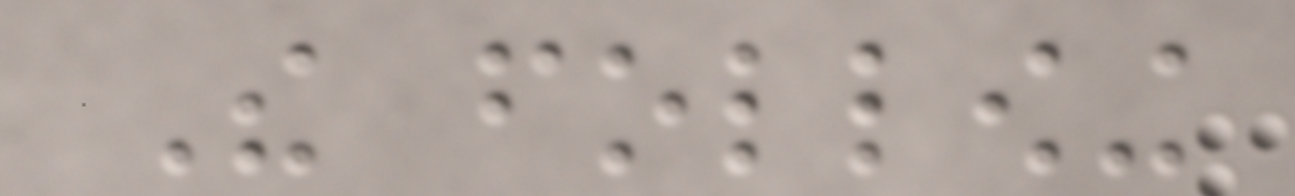The following
